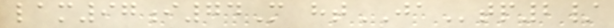lam97i74M htJAtp2/
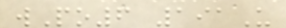wPo6 191U
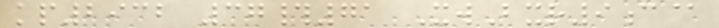kp2932 37#71 XwBxr9c@
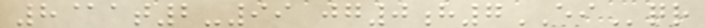8@at2-99 jg0h7EIqr
